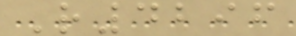R4296
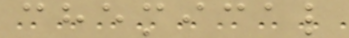chemical
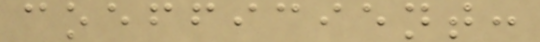coefficient:
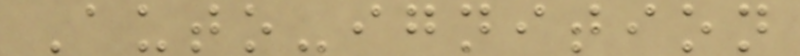Auto-ignition
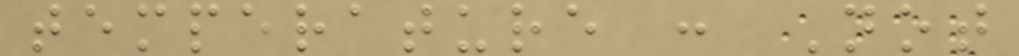temperature : Not
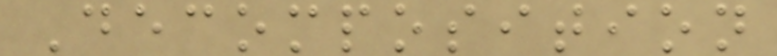Decomposition
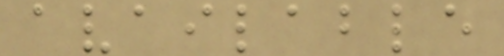available
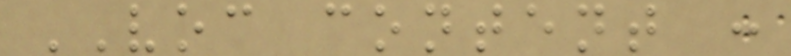VOC content :
